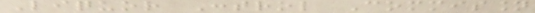Liquor Control Commission
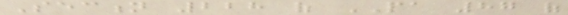Section 228 of PA 87 of
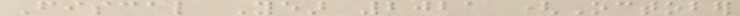Fiscal Year 2021 (October
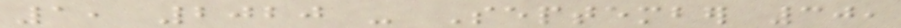1, 2020 - September 30,
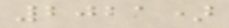2021)
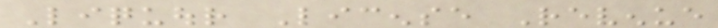Liquour License Revenue
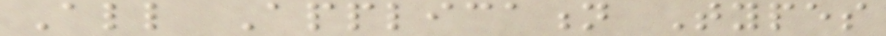All Application Types
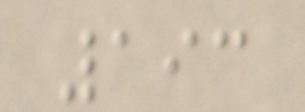193
